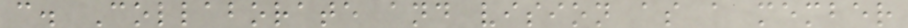c. Collaborate and vision as a member
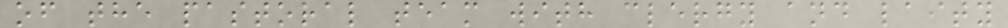of the pastoral team with clergy and laity
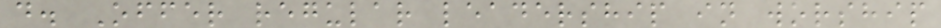d. Offer regular leadership in worship
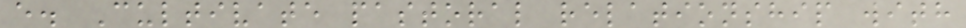e. Cultivate pastoral relationship with
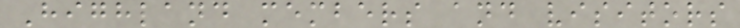Highland members and visitors
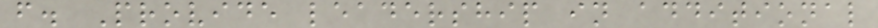f. Provide leadership in additional
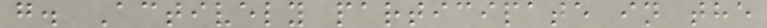g. Actively participate in the
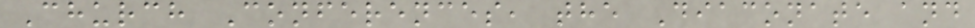Church Conferences, the Diaconate and
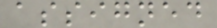assigned
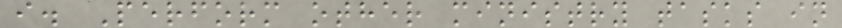i. Perform other ministry tasks in
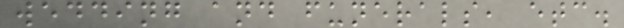wedding and funerals, etc.
